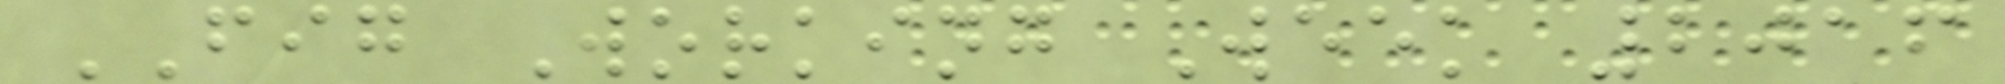FIG Working Week 2016
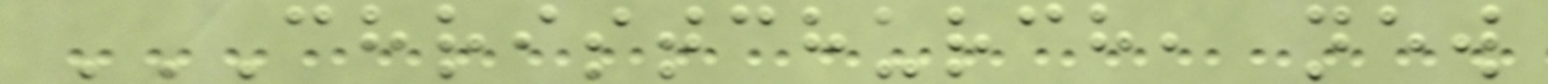CHRISTCHURCH, NEW
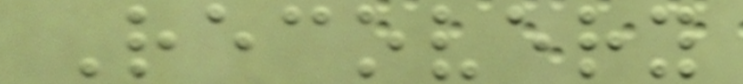Recovery
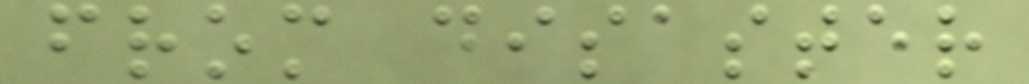from disaster
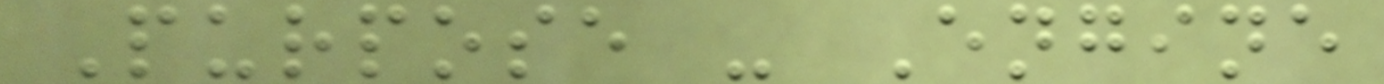Purpose - Engine
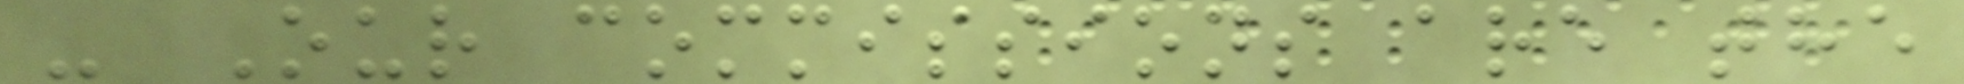- Our commissions are the
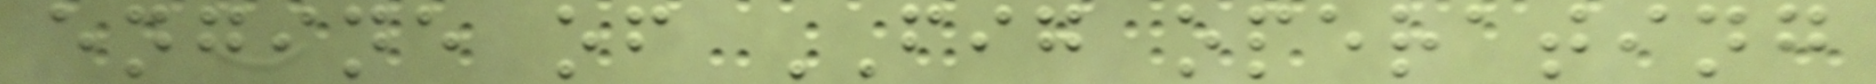engine of FIG operating
